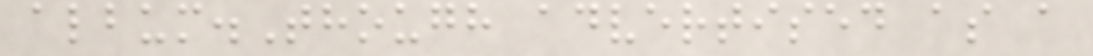album.Though advertised as a
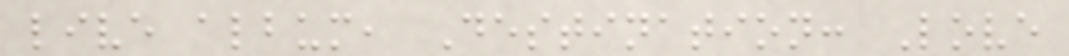live album, Destination: Love
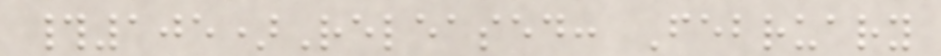#105)Released: February
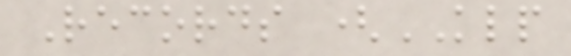Records (KLP
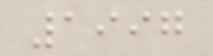1997
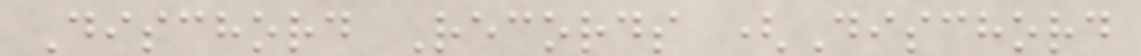Dischord Records (Dischord
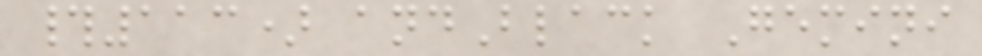#113) andBlack Gemini
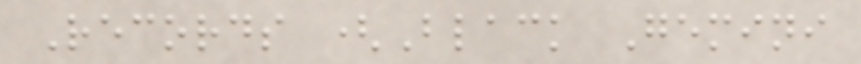Records (Black Gemini
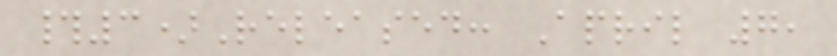#3)Released: April 7,
